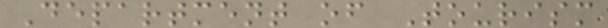Department of Tourism
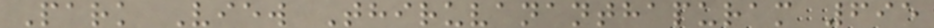Park View Thiruvananthapuram 695
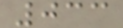033
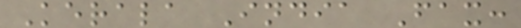Kerala India Fax:
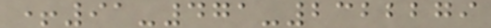+91-471-2322279
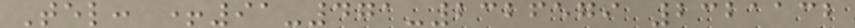Tel: +91-471-2326579 2321132
